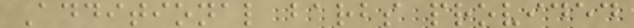Additional barbs provided
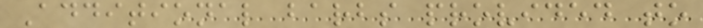Additional barbs provided to
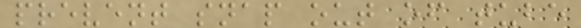prevent snap out of tube
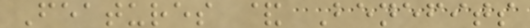Features & Benefits
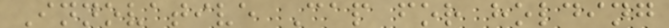Innovative Cap for holding
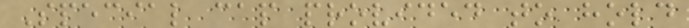Special cap provided to hold
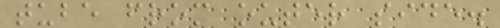tube from outer side.
